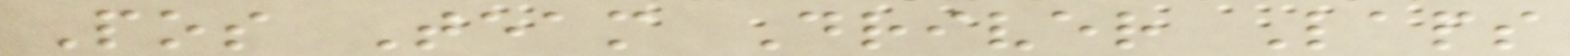Pos Team Driver Laps
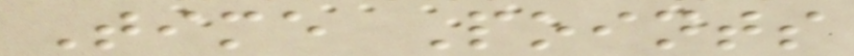Time Points
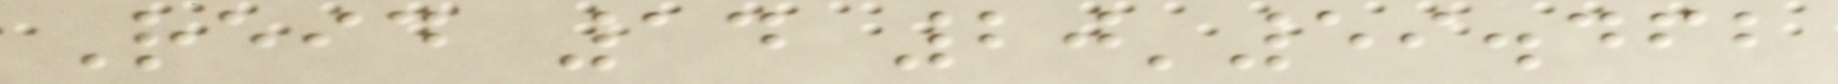Reid 14 20'59.462
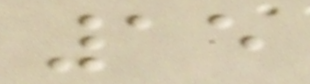15
